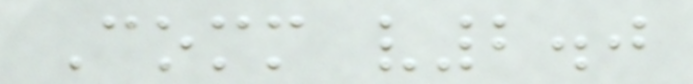Comm v2.0
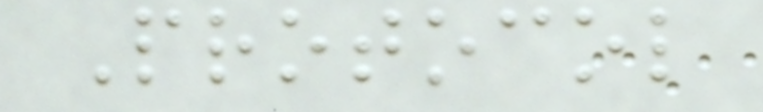Protocol
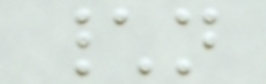\n
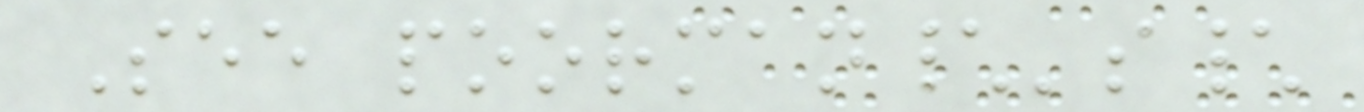See poorman\'s\
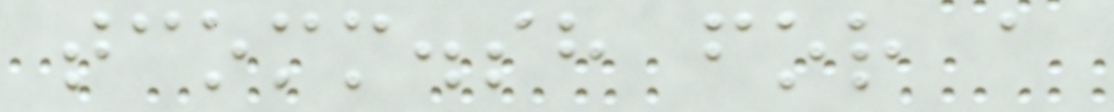tcomm.sh for a
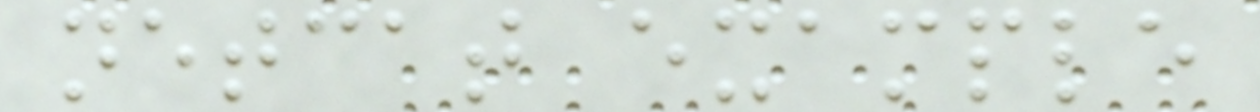netcat example
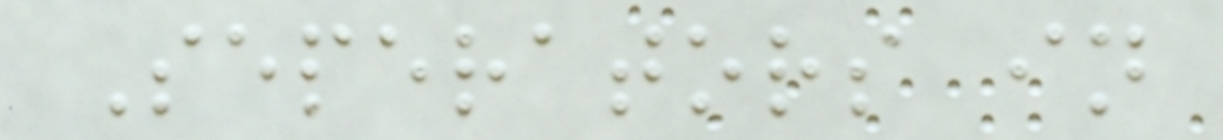Seperators in
